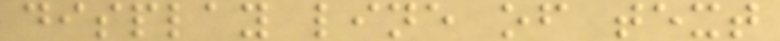display line of text
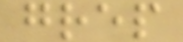grep
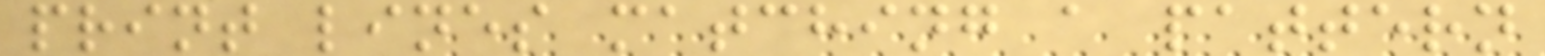print lines matching a pattern
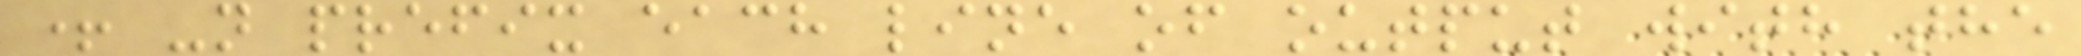+ -n prefix each line of output with the
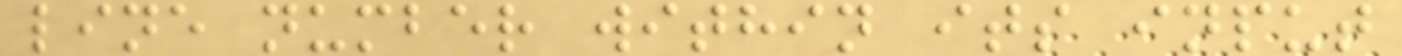line number within its input
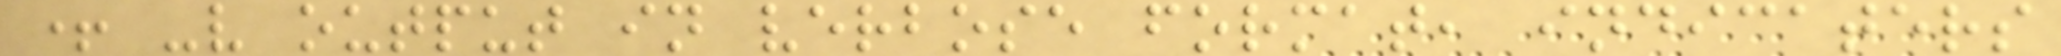+ -v output in verbose format, indicaters
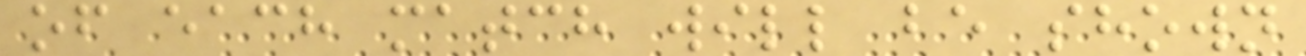of each match will be shown
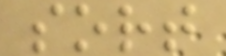sort
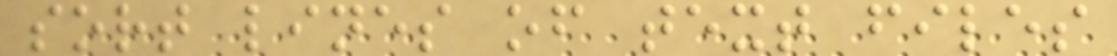sort lines of text files
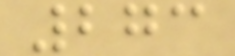273
